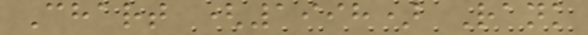Chart (1998) Rank
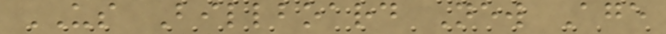US Billboard New Age
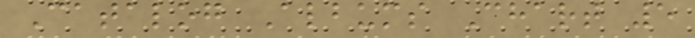Catalog Albums Chart 5
